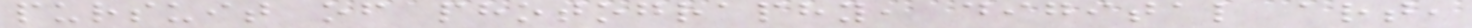pursuit of photography, digital art,
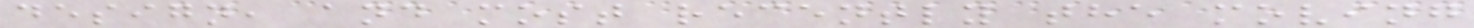design, and most recently the moving
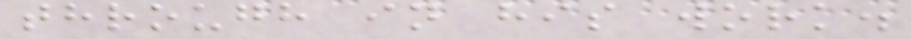through in his work.
